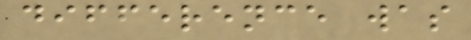difference was
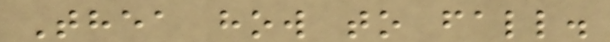Thea how to fall.
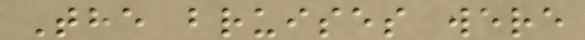The bruises were
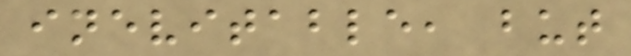inevitable, but
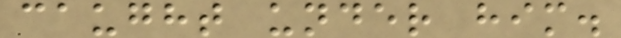caught under him.
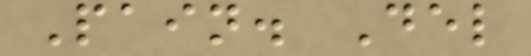Pain. Del
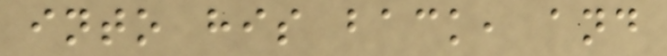into his back, and
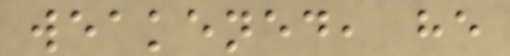weakened, he
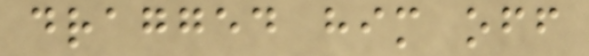dragged him off
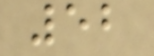52
